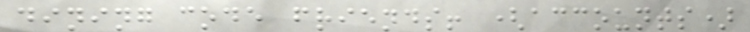dining code friends! (accounts)
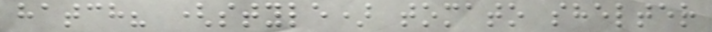hatch? (style) tomato shelter
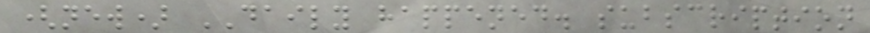(new) DAILY happened. subscription
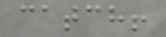catch!
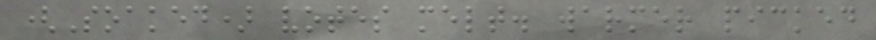(Soaked) votes melt. warmer picked
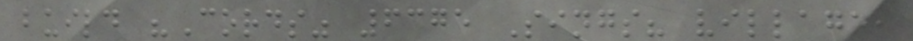build "Cords" 6375 Sings? village,
